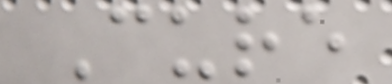Cure
